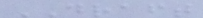DRAFT
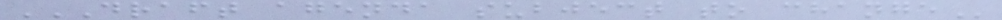DRAFT AGENDA SUBJECT TO CHANGE
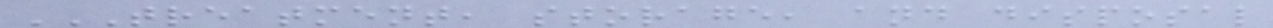TREATMENT, STORAGE, AND DISPOSAL
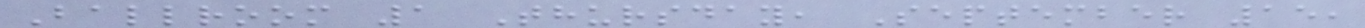Ballroom 1 Thursday, September 15,
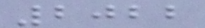2022
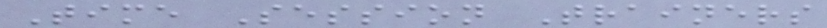Time Session Trainers
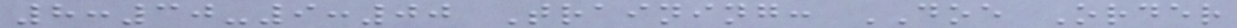8:30-9:00 Training: DOE Order
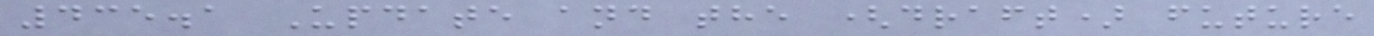435.1 Update and the (draft) future
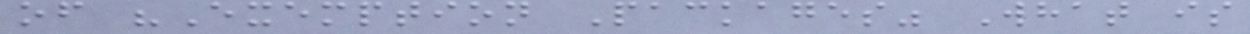of "Exemption Packages" What is
